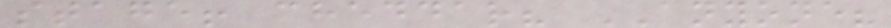stage! cheddar? ANYONE?
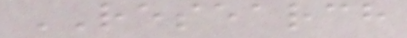RESEARCH
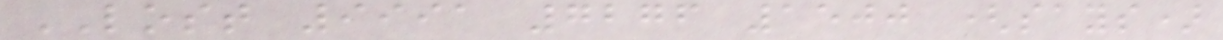LOST 9991 7276 1500 (says)
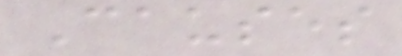Causes
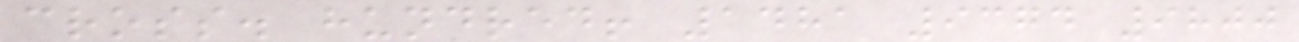cross. hundred! 1481 9374 9800
